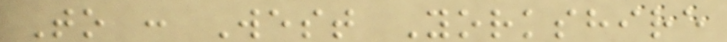To : West Yorkshire
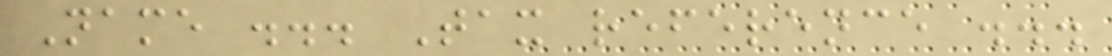Name ... Tax reference ...
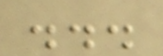...
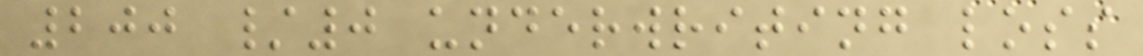200 /0 underwriting loss
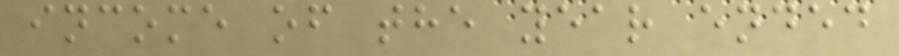income of the year ended
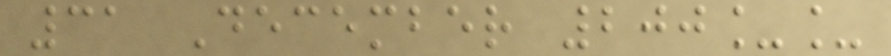31 December 200__
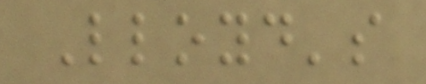Lloyd's
